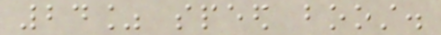24% speed boost.
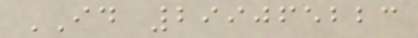ID 299065223
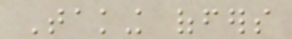Taking offers
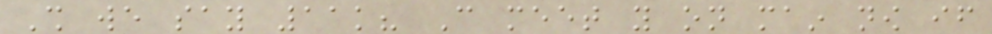Shall we say 11k? Can meet you on main now if
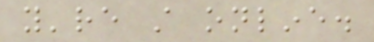you're still online.
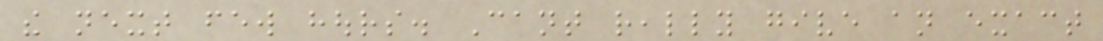the next few hours. Cant really give an exact
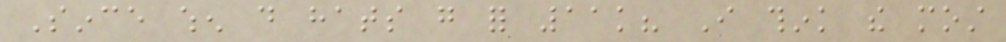Since when do hats go for 11k? I think the most
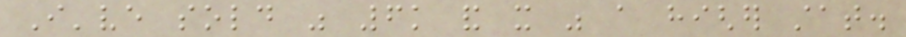I've sold was 6k and it was a higher stat.
